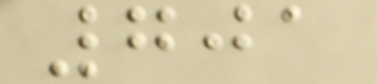701
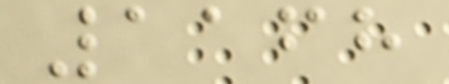1168
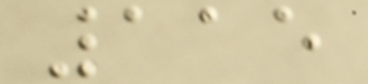115
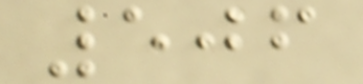506
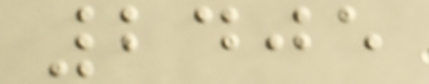2405
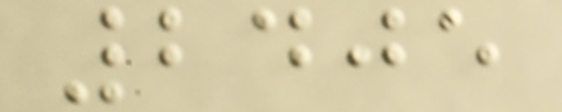2405
